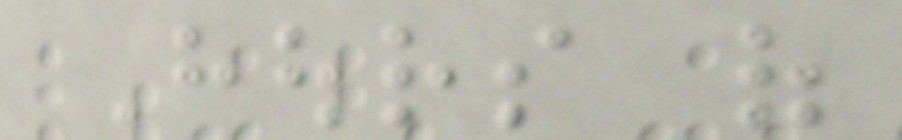Hours of
